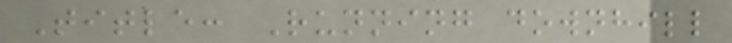Title: Running downhill
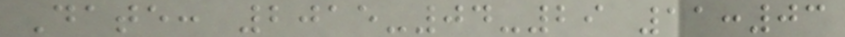Date: 2015-04-29 11:03
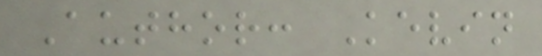Author: Kevin
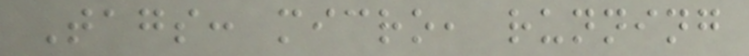Tags: micro, running
